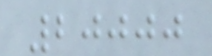20000
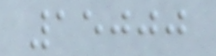15000
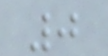0
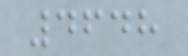4648
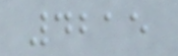4215
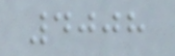4008
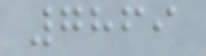7869
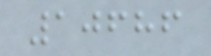10686
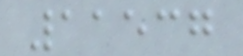11537
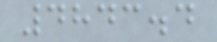4843.4
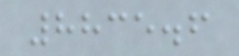8835.6
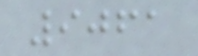9061
